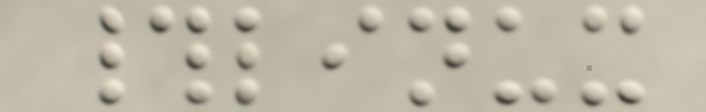#linux
